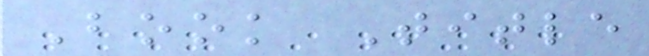Book Title
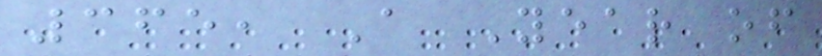365, A Year of
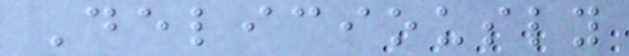Deliciously
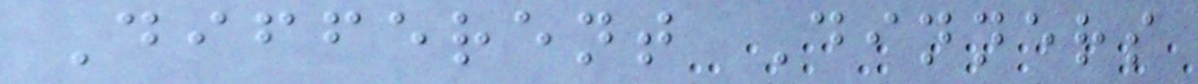Different Dinners
